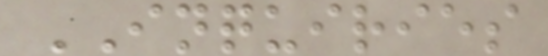INQUIRIES
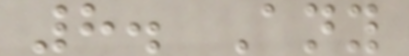8. Any
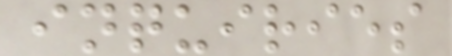inquiries
